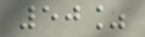50%
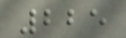225
